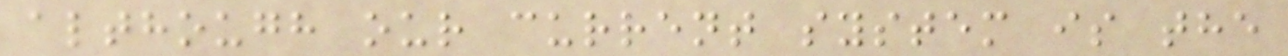although our current system is the
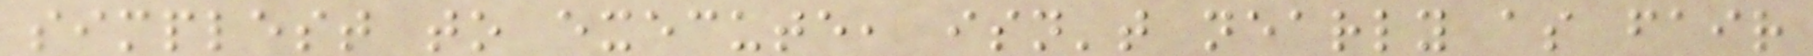simplest to execute, isn't nearly as fair
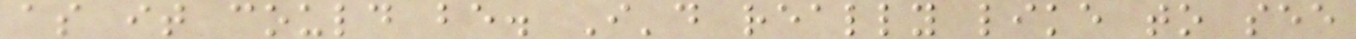as it could be. I'd really like to see
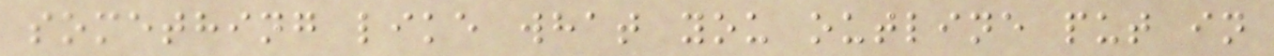something like what you outline put in
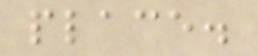place.
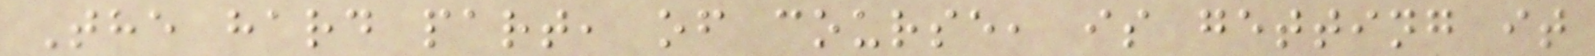The hard part, of course, is getting it
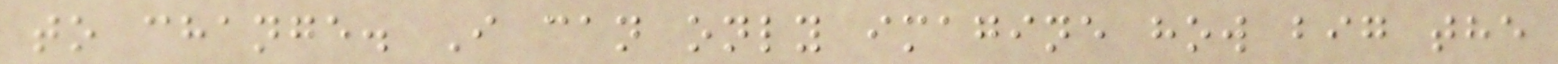to change. I can only imagine how big the
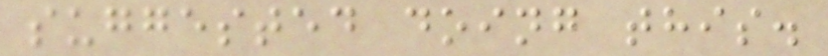suggested doing this.
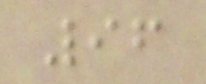96
